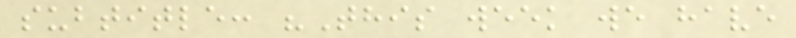subtitle: "This week we have
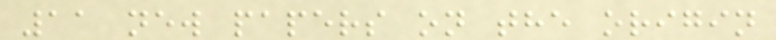11 new papers on the origin
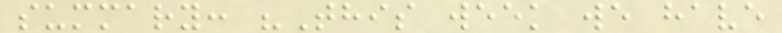summary: "This week we have
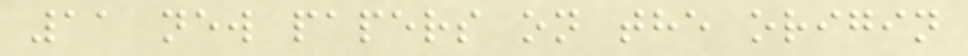11 new papers on the origin
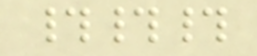###
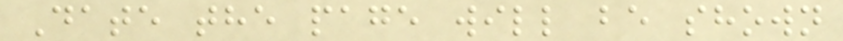Date the page will be shown
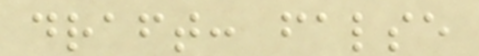draft: false
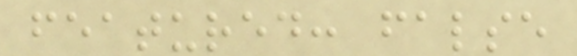featured: false
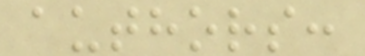authors:
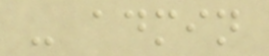- admin
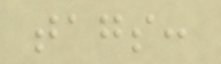tags:
